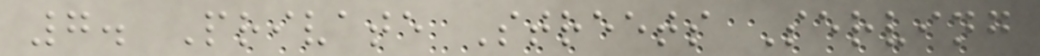7. Private Streets Serving
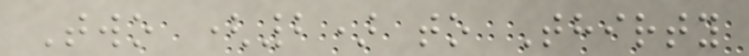Two (2) to Thirty
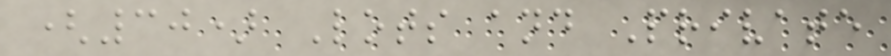(30) Lots and Private
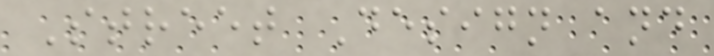Street Design and
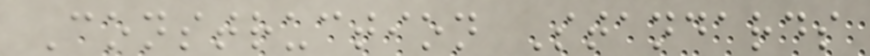Construction Standards
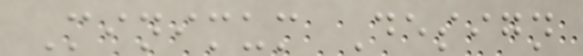Minimum Design
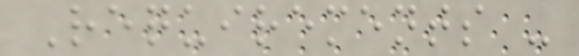Requirements -
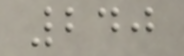240
